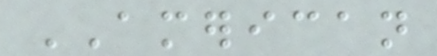AMERICAN
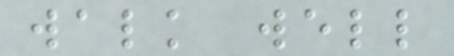walk well
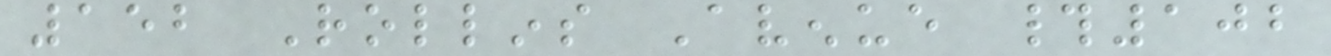152 Rollins Avenue #102
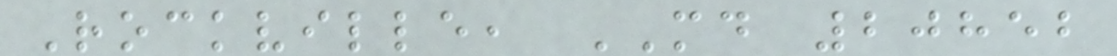Rockville, MD 20852
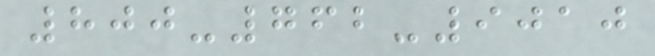800-762-9010
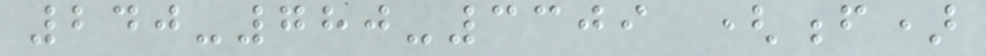240-780-3309 (f)
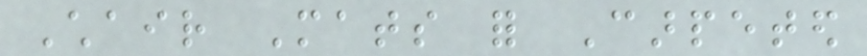Chair Mats for Carpeted
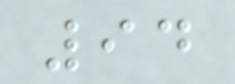94
